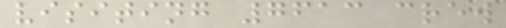visiting 7613 crew
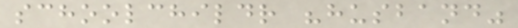schoolchildr "husband"
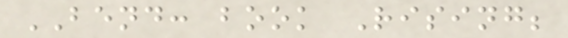BEND: book Rising;
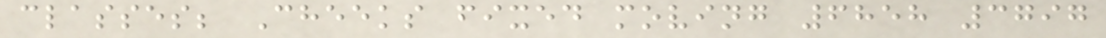classes; Cheeks fixed moving 6858 3797
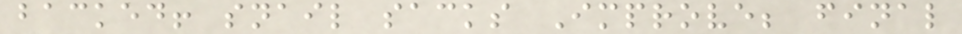backed! snail sacks Improve; final
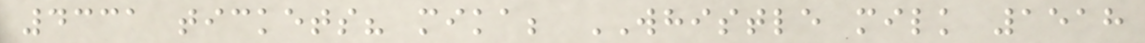4331 tickets? mika; WHISTLE milk 1518
